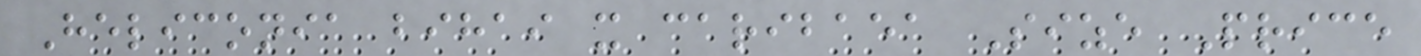Heliconia bihai x caribaea Size Price
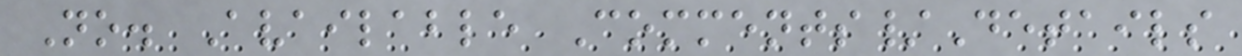No. Available Comments/Details
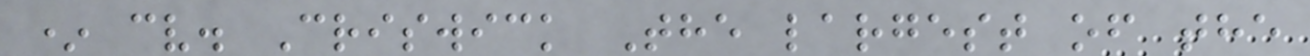* cv. Criswick The largest of the
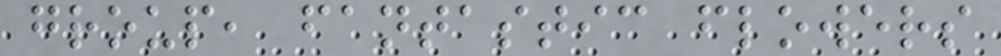group, fantastic flowers
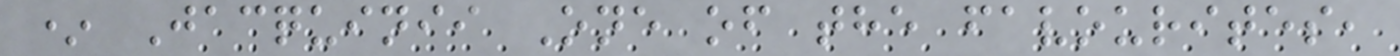* Jacquinii One of the favourites,
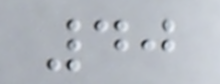40
